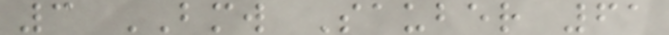3 BMW Sauber 61
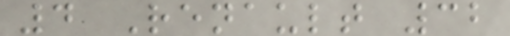4 Renault 32
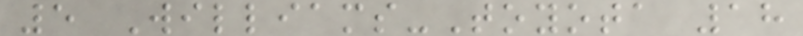5 Williams-Toyota 18
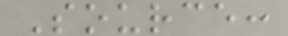Source:
